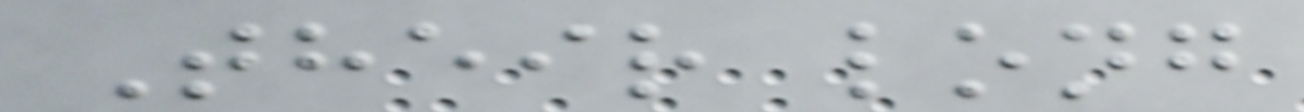Their long
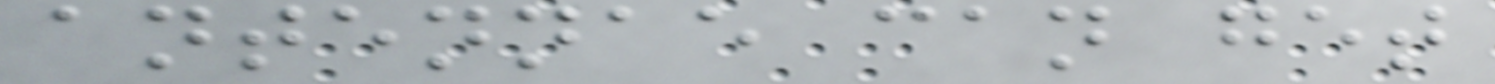antennae can get
